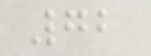72
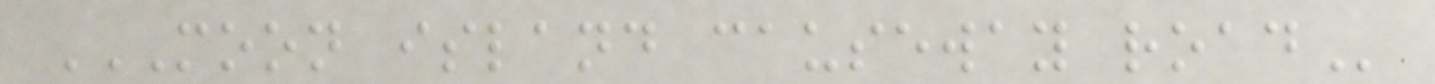MOON ISLAND CAUSEWAY ROAD
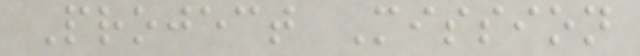Project Mission
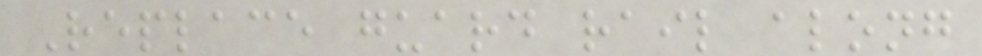Replace guard rail along
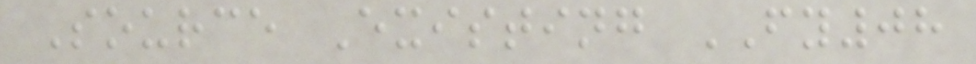Source Existing FY08
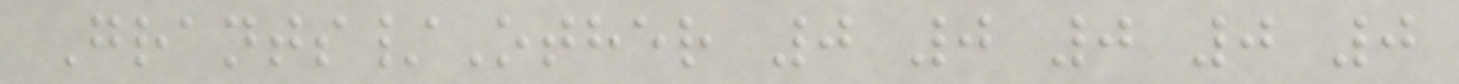Grants/Other 0 0 0 0 0
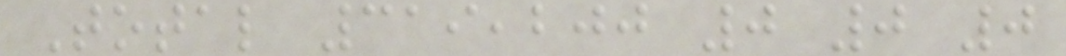Total 319,200 0 0 0
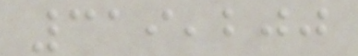319,200
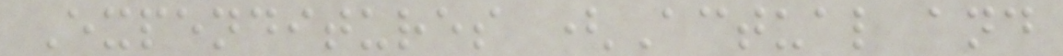Expenditures (Actual and
